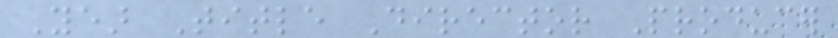Year Title Director Producer
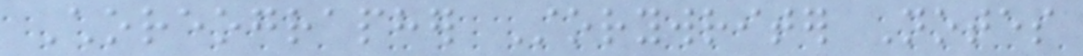Choreographer Storywriter Notes
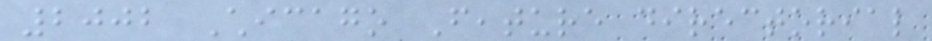2002 Chicago Feature directorial
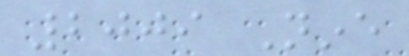2009 Nine
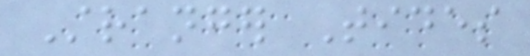Stranger Tides
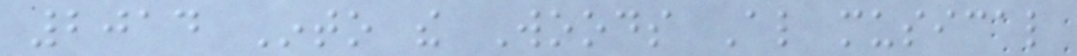2014 Into the Woods Also musical
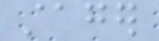stager
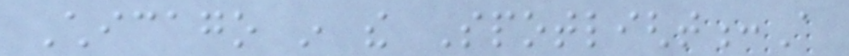Chicago in the Spotlight:A
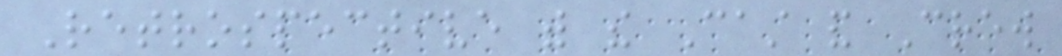Retrospective with the Cast and Crew
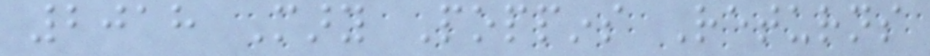2018 Mary Poppins Returns
